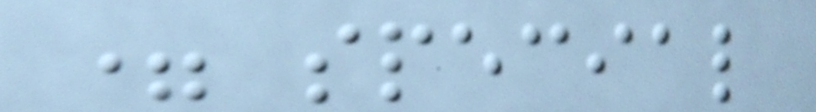= special
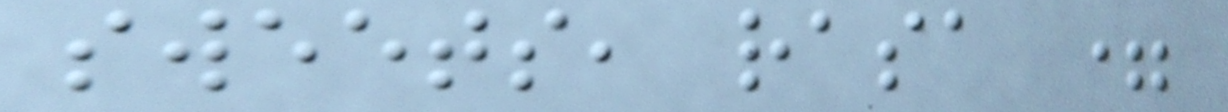sweets, rasa =
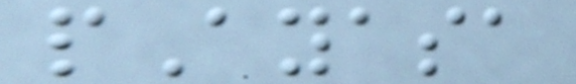pAyasa
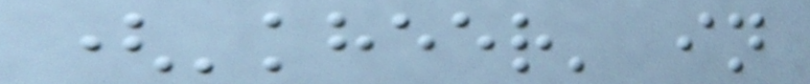('kheer' in
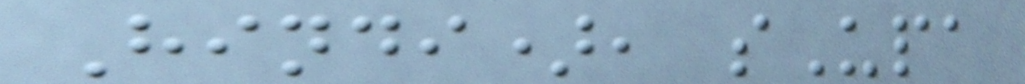Hindi), sUpa
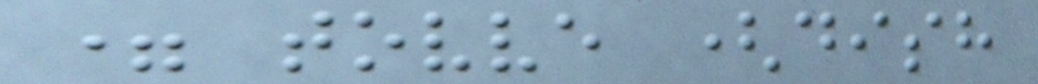= tovve (dish
